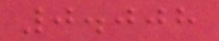0.008
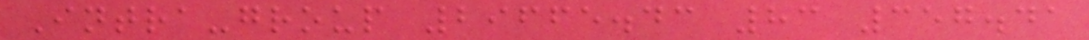Intra-group 29665.43 83 357.41
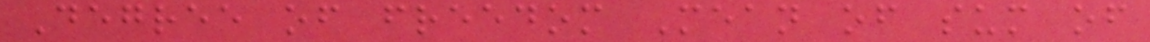Degree of freedom Mean of sum of
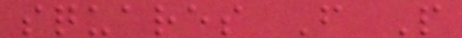squares F P
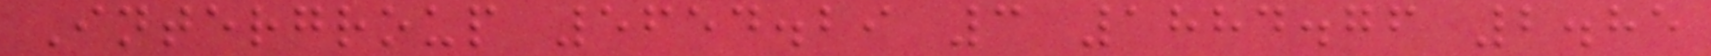Intergroup 5654.29 3 1884.76 2.85
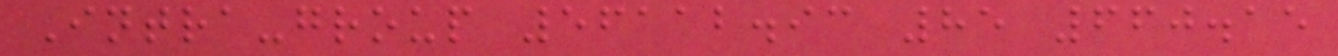Intra-group 56112.93 85 660.15
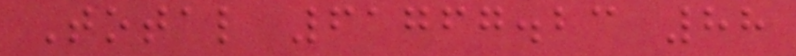Total 61767.23 88
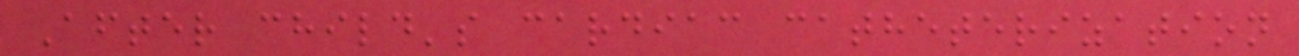After child's cardiac catheterization
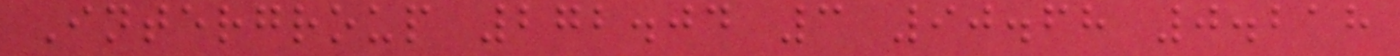Intergroup 272.04 3 90.68 0.218
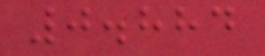0.884
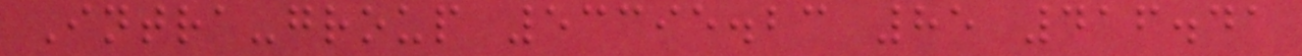Intra-group 53395.23 85 416.41
